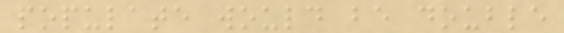populate would be double
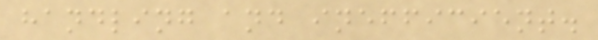handling and inefficient.
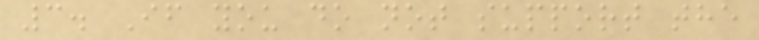3. If you do not support the
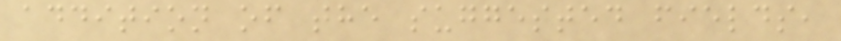addition of the suggested fields,
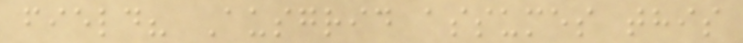field? Ausgrid assumes this
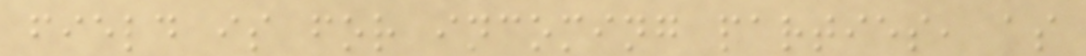field is for incoming parties, as
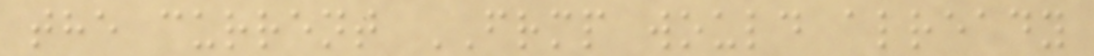the current FRMP would already
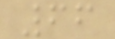66
